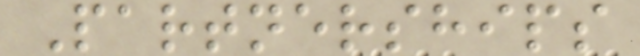Partnerships
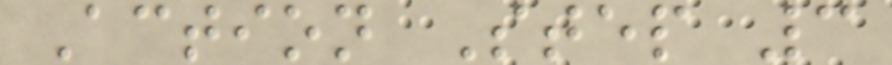Action Step 3
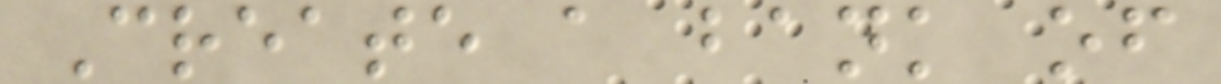Create a bank of
